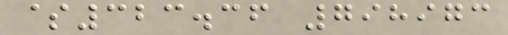$323.36 798973
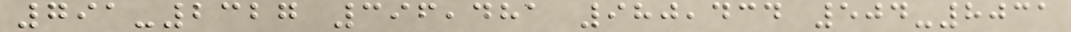791-2327 396,481 980,434 504-8031
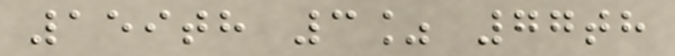159th 3% 77th
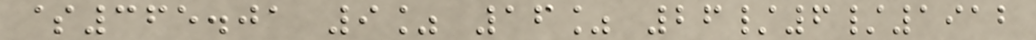$365.01 9% 16% 26/6/1912
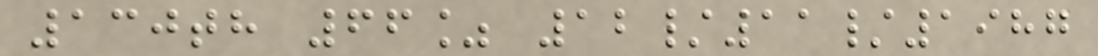130th 66% 12/11/1987
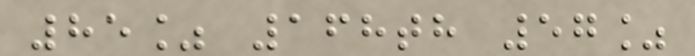85% 168th 57%
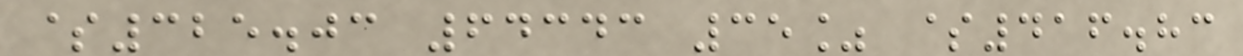$325.03 64343 35% $416.83
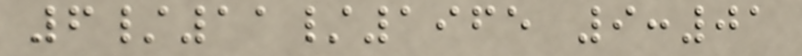6/11/1965 9:01
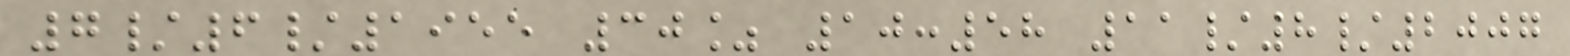7/6/1955 30% 10:58 11/8/2007
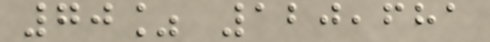70% 120,681
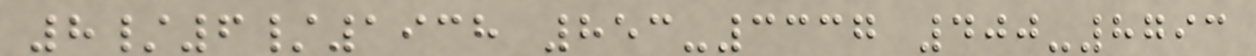8/6/1938 853-3337 400-8793
